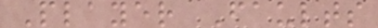Player Faults
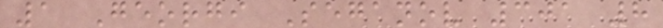1 Georgi Seganov 301 8
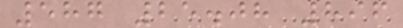587 25.08 896
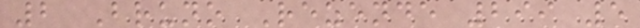2 Bruno Rezende 299 5
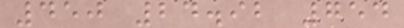450 24.92 754
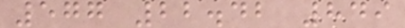577 22.42 849
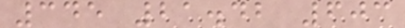345 21.42 603
